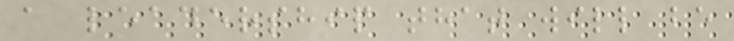a leadership that will be
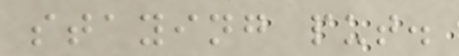staying put.
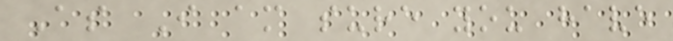As I am sure you have
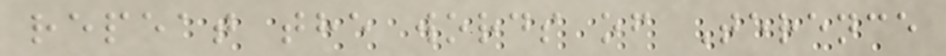repeat the words of Terence
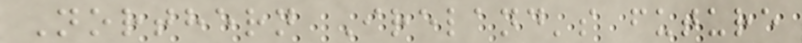Northern Ireland's future
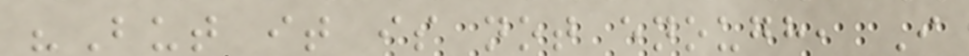"But it is not enough, I
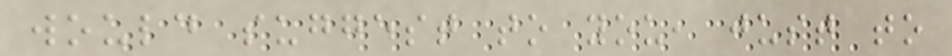would suggest to you, just to
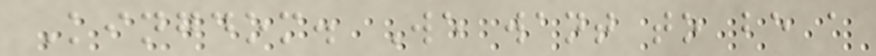Kingdom. We want to be a
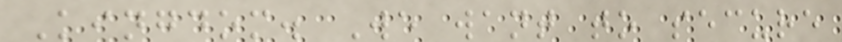Kingdom. We want to secure
